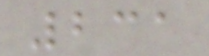231
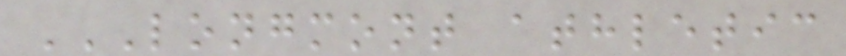LONGMONT ATHLETIC
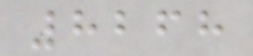8268
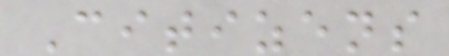Citizens
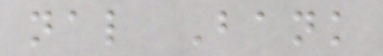nal Bank
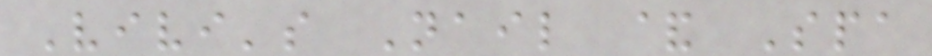Vivi's Nail & Spa
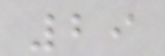29
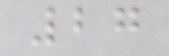27
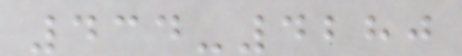434-4280
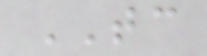TC
